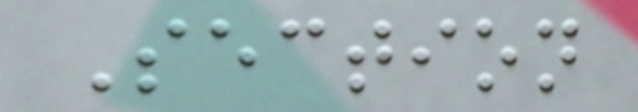Section
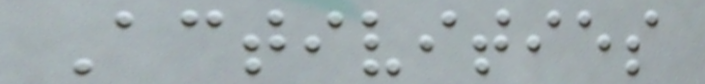Activities
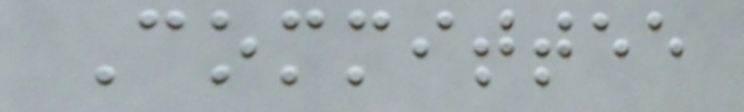Committee
